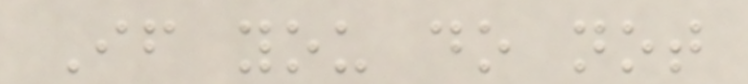If you do not
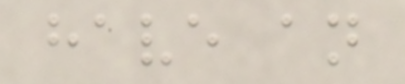have an
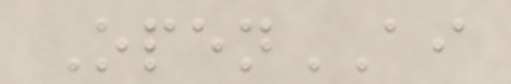OpenAI
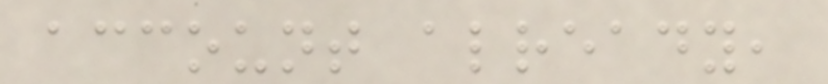account already,
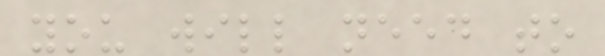you will need to
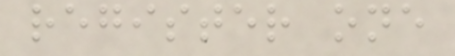register one
